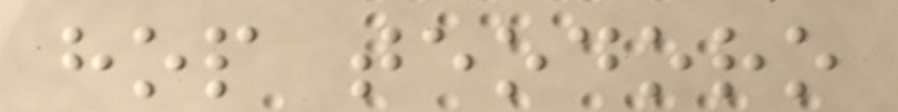hop teodoro
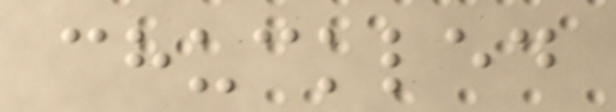chuckled
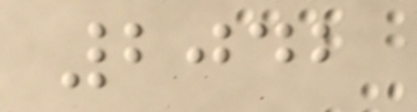2042
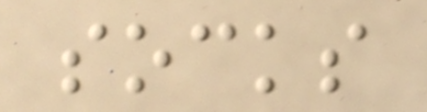socks
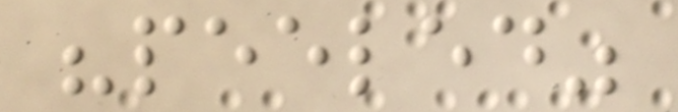"peeled"
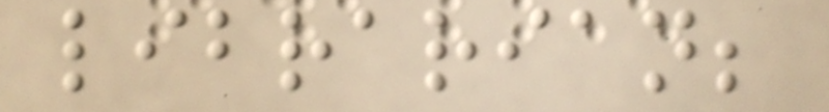librarian;
